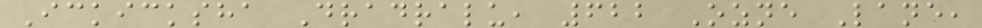Ickicksha Dradralu, 622 Ozne Lane,
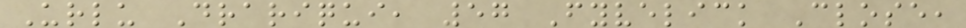Urlu Drariqui, 57 Fyvelick Close,
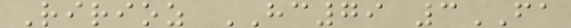Ririoz HC79 3FA
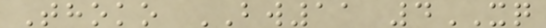Thoko BW11 4XQ
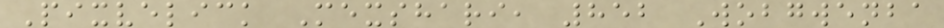Pixvelick Mexshari, 852 Wobgwenba
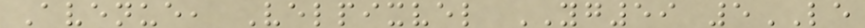Avenue, Velpixvel YG59 5LE
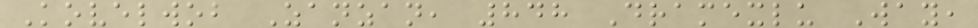Kovelwob Zanzan, 848 Dramexlu Way,
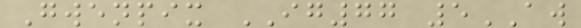Gwenpix IG77 5AW
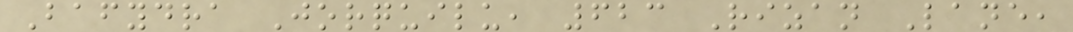Bafydra Jorquilu, 623 Rizan Lane,
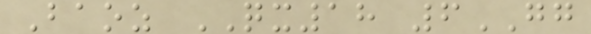Baoz QX18 6GG
